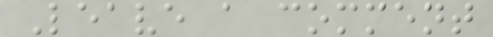Leave a comment
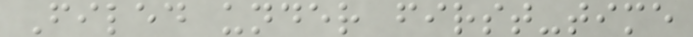Filed under first-time
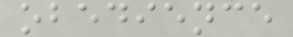obedience
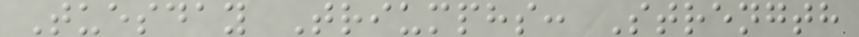Tuesday Triumphs: Strength
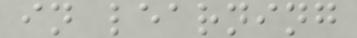in learning
